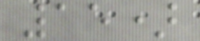15)
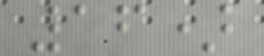16)
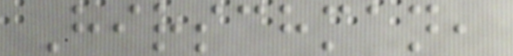Hirschman,
